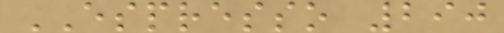ESPRESSO 290
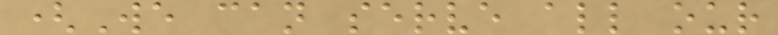(We can serve all our
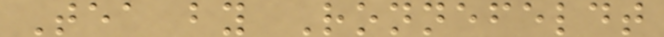Tea by Ronnefeldt
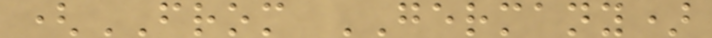(FROM GERMANY)
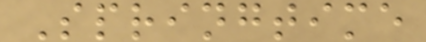Springtime
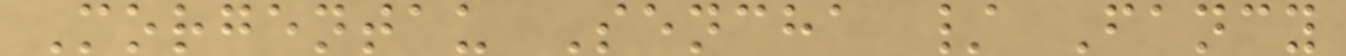Morgentau Sencha / Fancy
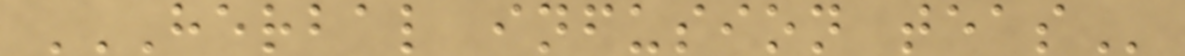HERBAL INFUSION TEAS
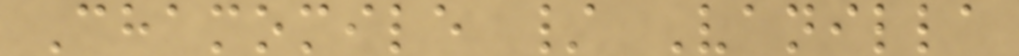Chamomile / Vanilla
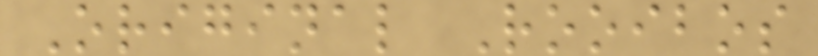Original Rooibos
